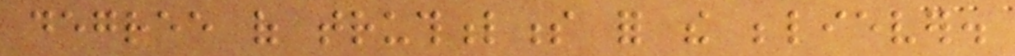degree of truthfulness for the believer.
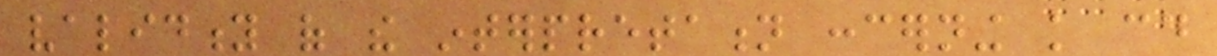validity of the interpretation concerning knowledge could
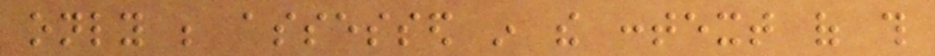only be assessed in the context of this
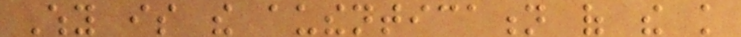Why is the authentication of the knowledge
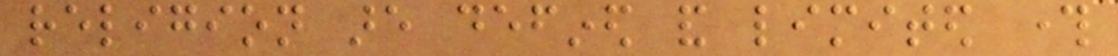religion are defined and limited through
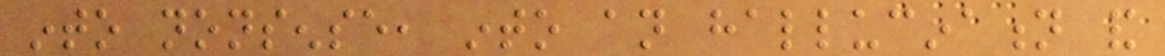into nonsense, into an hallucination and
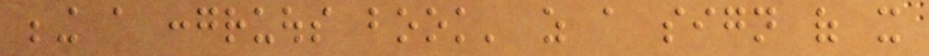being a congruous book' as a sign of it
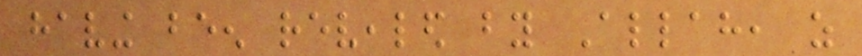having been revealed by Allah, as
